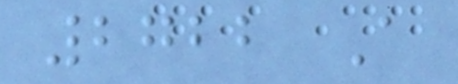2722 A
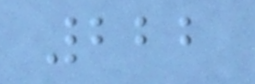222
